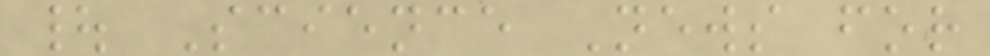| Science News for
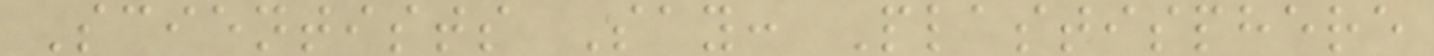Scientists Say: Plastisphere
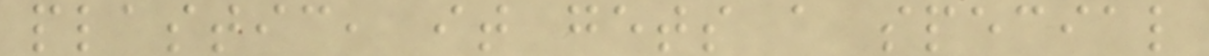plastic, it gets a special
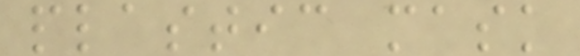plastic mask
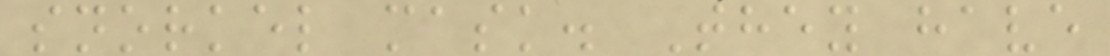snorkel mask. They have
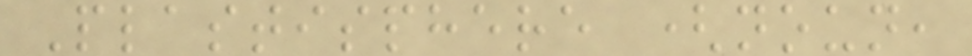Plastisphere (noun,
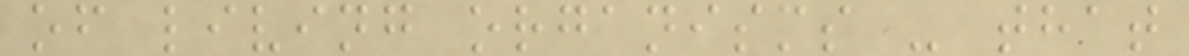of living organisms - that
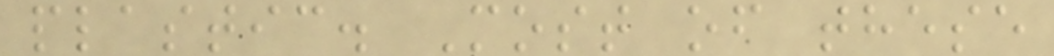plastic. Most of these
